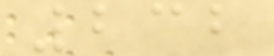232
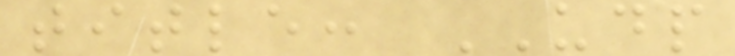title: UDP
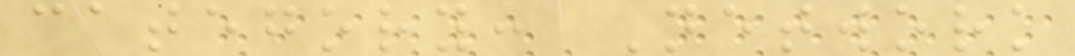category: Network
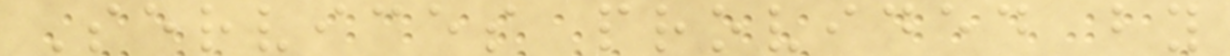Services provided by
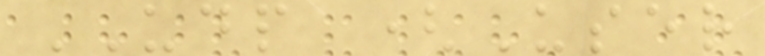UDP (User
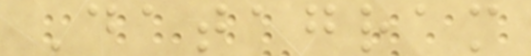Datagram
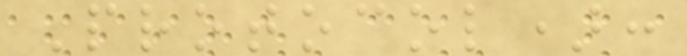Protocol):
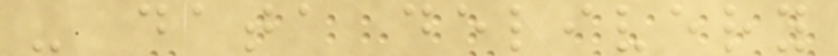- data delivery
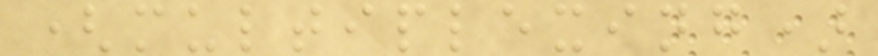(multiplexing)
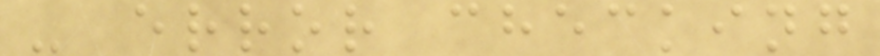- error checking
